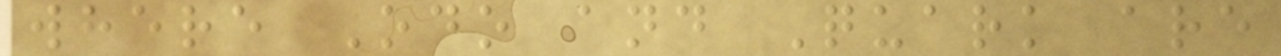where Odo and Quark are
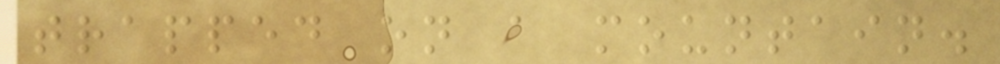trapped on a mountain.
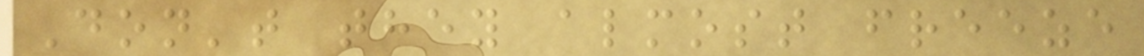Don't they almost freeze
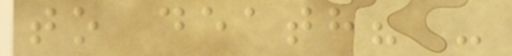to death? -
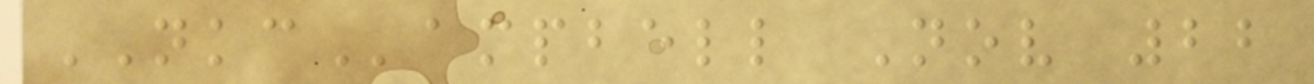NKCampbell Nov 22
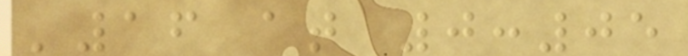'16 at 0:05
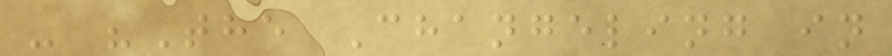- "The Changeling in
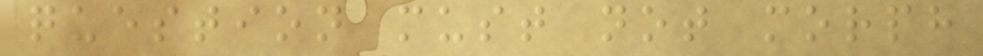question must not morph
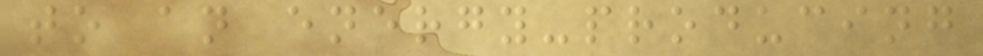to an energy-producing
